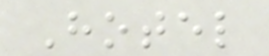Hotel
